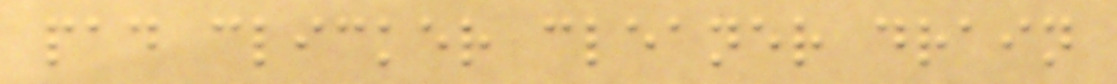pad clicker cleaner drain
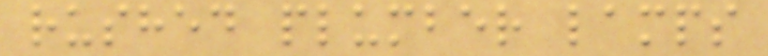rushed plumber lamps
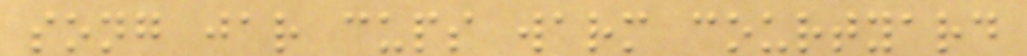song jar cups warm courtyard
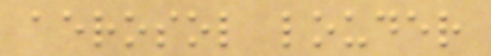aerosol louder
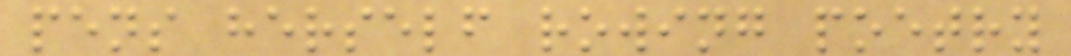pens herself rowing poetry
